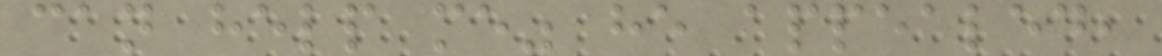can help me" he appealed,
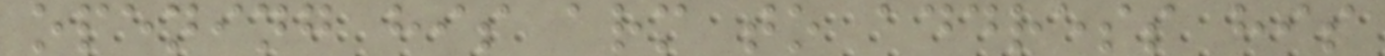opening his arm to address his
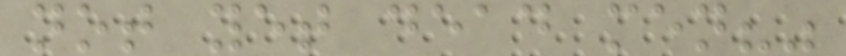not yet dead men?"
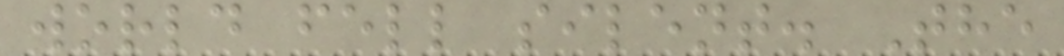world fell silent. The
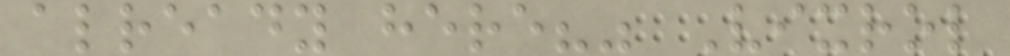already here?" Vixrol
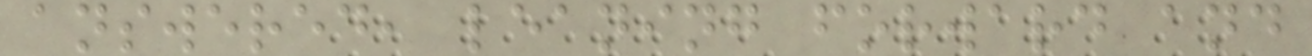answered, leaning forward and
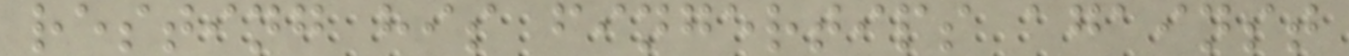resting his fingertips against
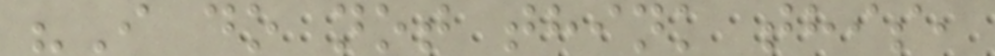"I do not think this,
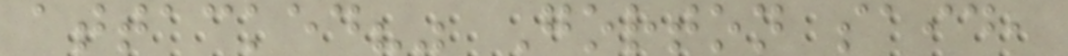attacked?" Gorton said,
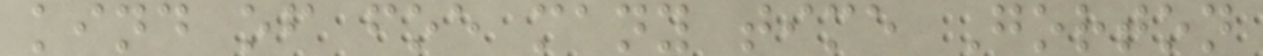kind of foe many time Gorton
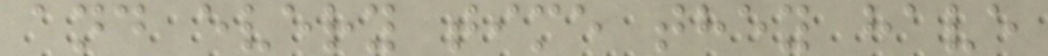and every time they have
